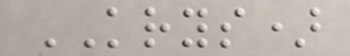KRYS)
